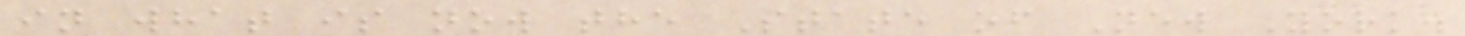in what is now the State of New York.
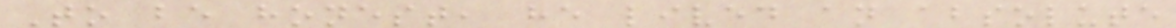To be honest, he lived an absolute
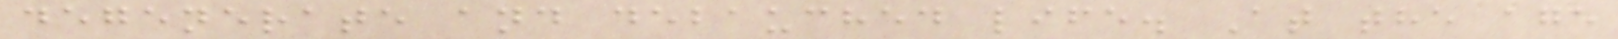degenerate and debauched life. At the age
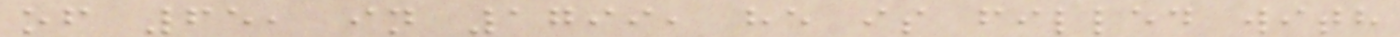of 65, in 1799, he is filled with
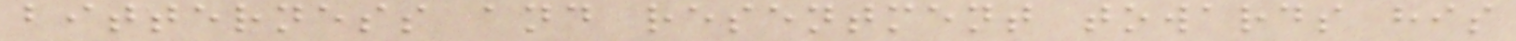bitterness and resentment towards his
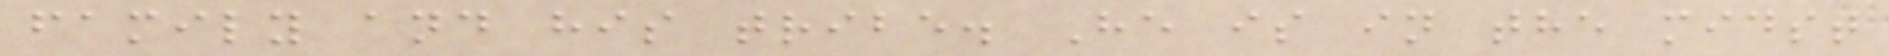family and his tribe. He is in the midst
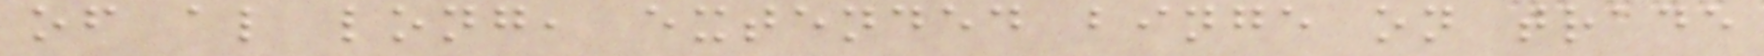of al long, extended binge on trade
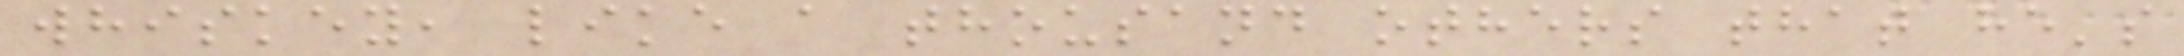whiskey, like a thousand others that he's
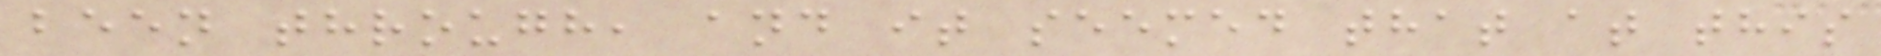been through, and it seemed that at this
